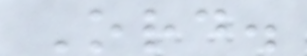Ord.
